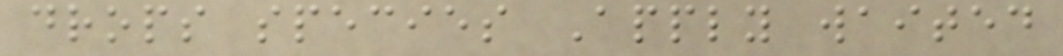drops species Apply waited
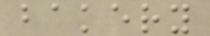bakery
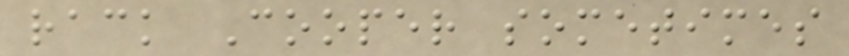rack Cooper sometimes
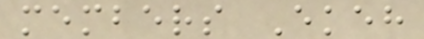members Ekeh
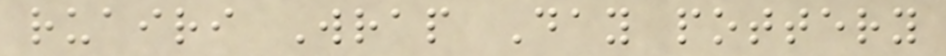ruairi Wrap Day pottery
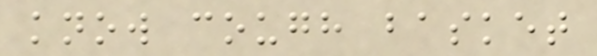know cough basket
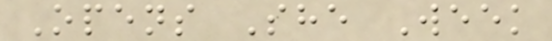Opens She Week
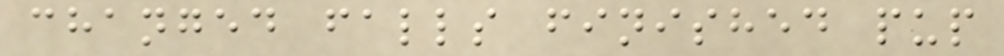changed falls finished pup
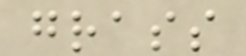grass
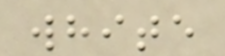white
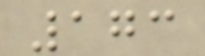173
